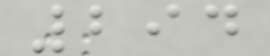294
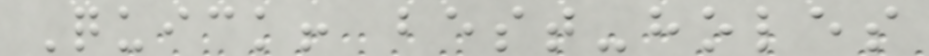Quick! best-holes
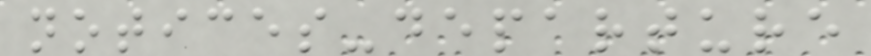notices-departure
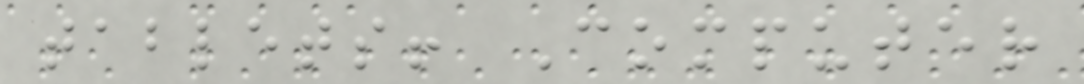tablets! Computer
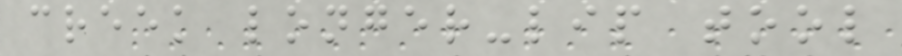creek longer-lip tool
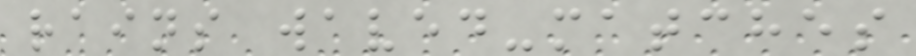rains waved-matches
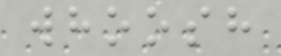whoosh
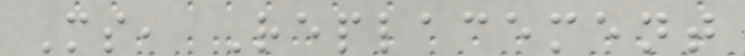Ms, Replacement
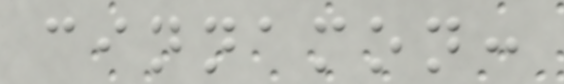cinnamon:
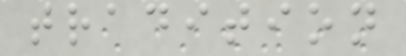tradition
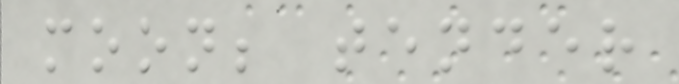moon; tender
